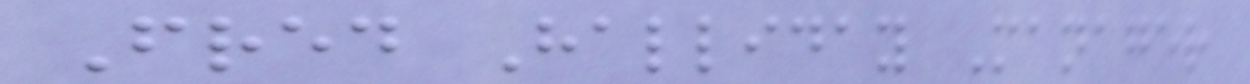Fred Halliday Manager
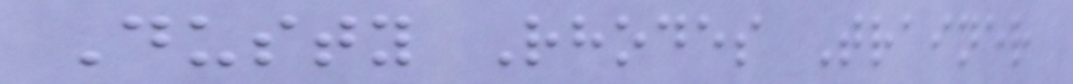Dusty Rhodes Trainer
